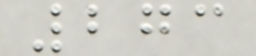273
